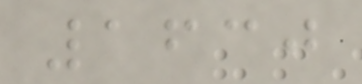1630
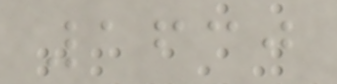1630
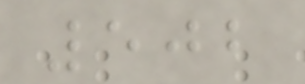502
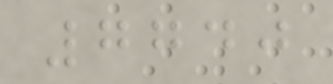7740
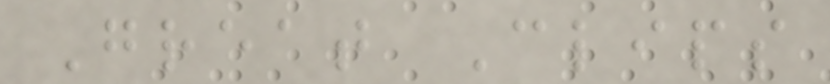Great Clips
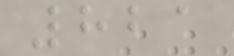821
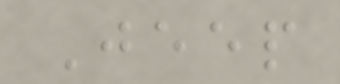Jeep
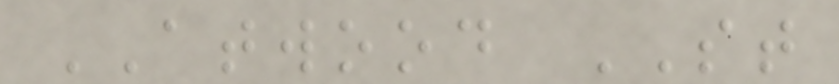ATWOOD ST
